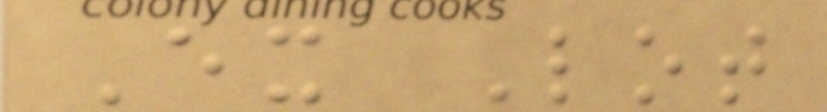Ex Lot
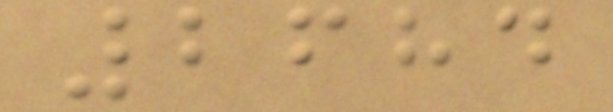2684
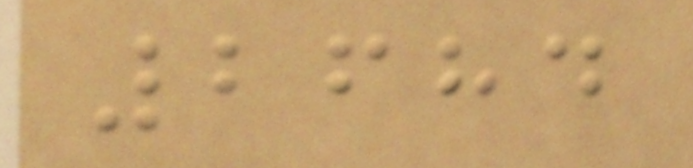2684
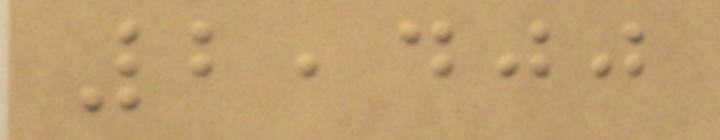2,400
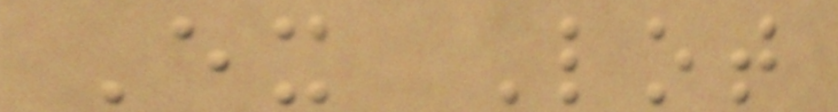Ex Lot
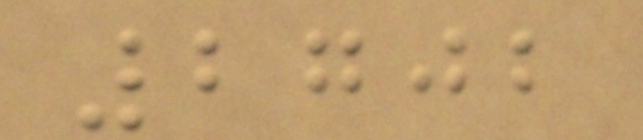2702
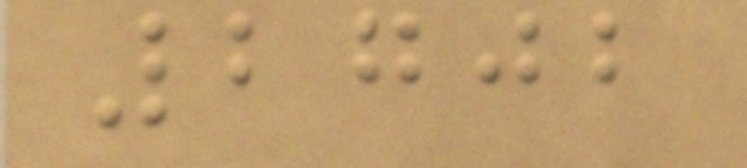2702
